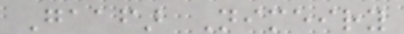Gaafar Nimeiry
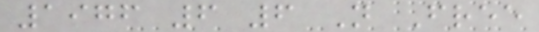1976 6 6 Not Free
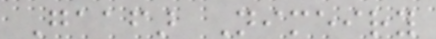Gaafar Nimeiry
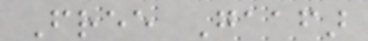Free Gaafar
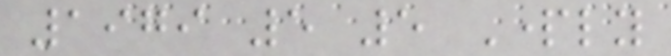1979 5 5 Partly
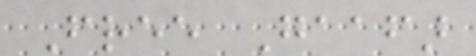Free Gaafar
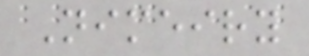Nimeiry
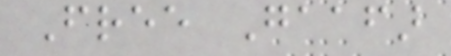Free Gaafar
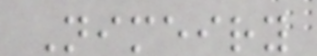Nimeiry
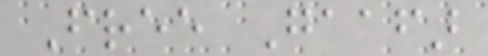Free Gaafar
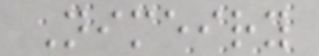Nimeiry
